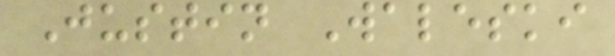Justin Waleski
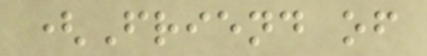(Friend of
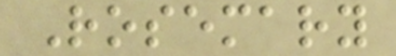Rosemary
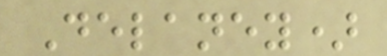Delaney)
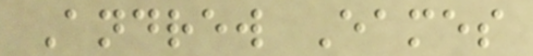Andrew Eames
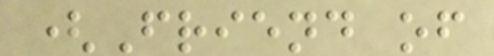(Friend of
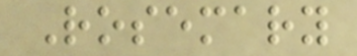Rosemary
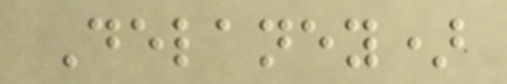Delaney)
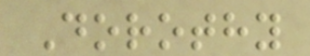Dorothy
